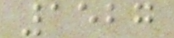1527
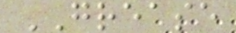GREASE
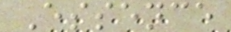Essence
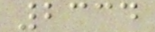2334
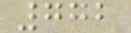772
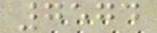7574
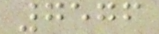7576
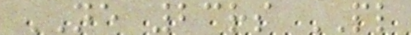NE 23rs PL
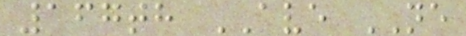167th AVE NE
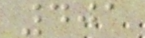401
